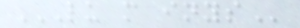LU M INYS
